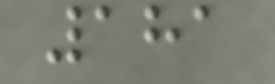181
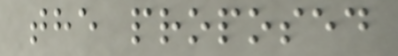the proposed
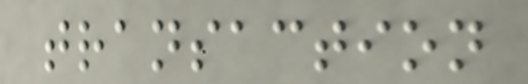transaction
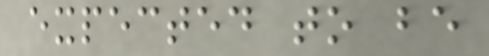expected to be
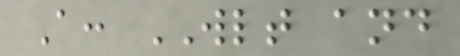A: WLT and
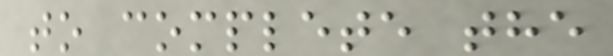to complete the
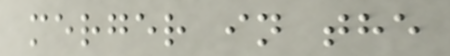merger in the
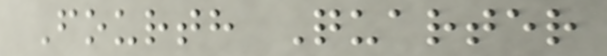Fourth Quarter
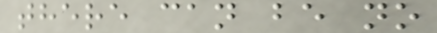there can be no
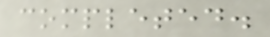completed.
